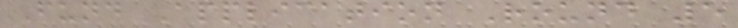Fund Application Round 5
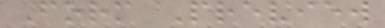Form Preview
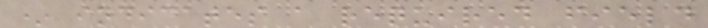* indicates a required field
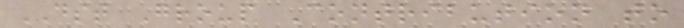DST Group Contribution to
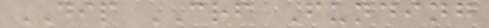DIP CRF Funding
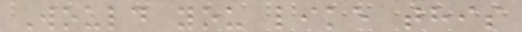Would you like this
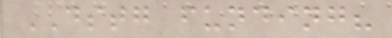DSTG funding?
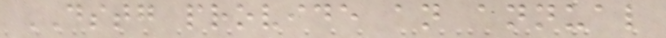DSTG provide an annual
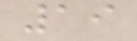19
